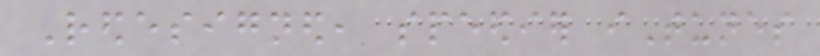Redesigned, speedier iTunes
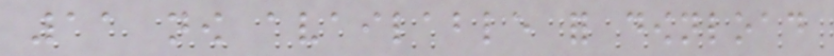11 now available for download
